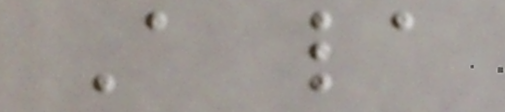A la
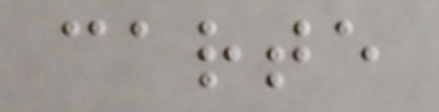carte
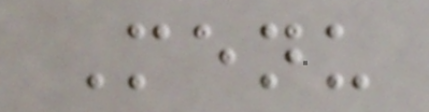Menu
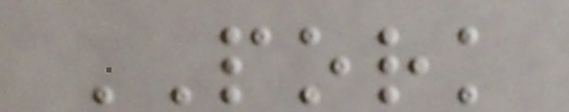PORK
